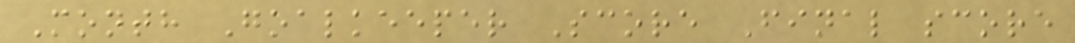Month Goalkeeper Score Final score
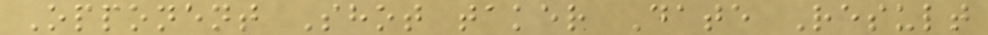Opponent Shot taker Date Result
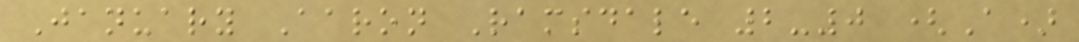January Aaron Ramsdale 2-0 (A)
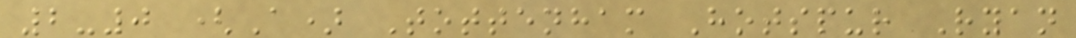2-0 (A) Tottenham Hotspur Ryan
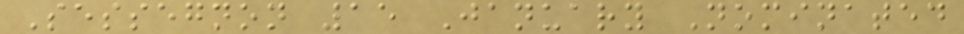Sessegnon 15 January Nominated
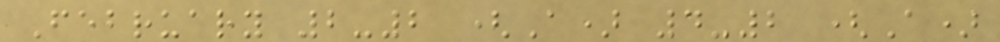February 2-2 (A) 4-2 (A)
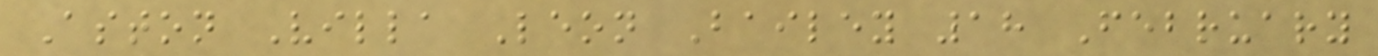Aston Villa Leon Bailey 18 February
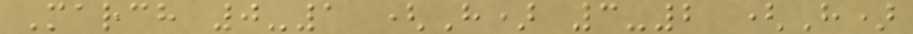March 0-1 (H) 3-2 (H)
